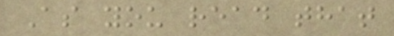As you read that
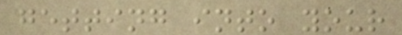getting into your
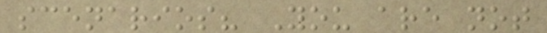scenarios? You are not
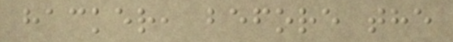hacker, before the
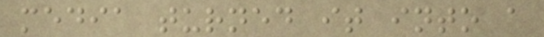media turned it into a
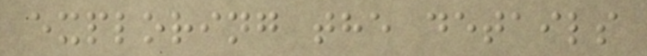exploring the details
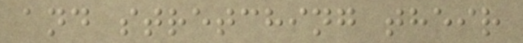and stretching their
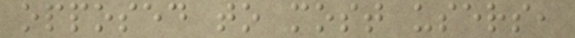opposed to most users,
